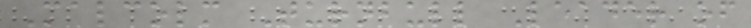Malcolm Turnbull Leader of
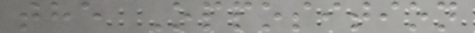the Opposition
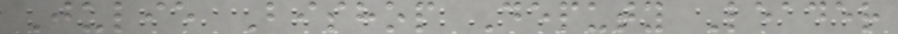Julie Bishop Deputy Leader
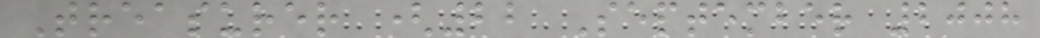Treasurer (22 September 2008
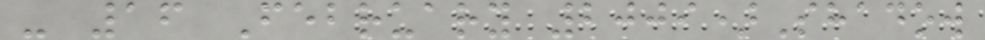- 16 February 2009)Shadow
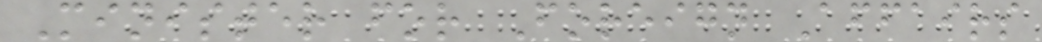Minister for Foreign Affairs
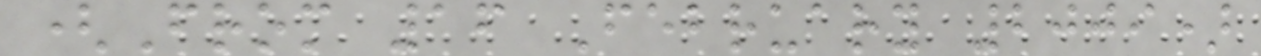(From 16 February 2009)
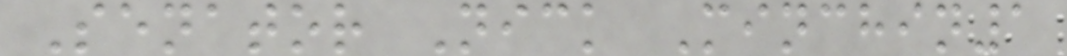Senator Nick Minchin1
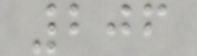206
